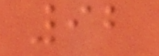92
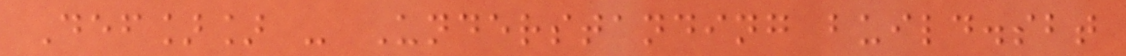Def]] - Understanding build.sbt
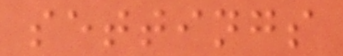settings
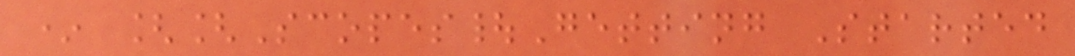* [[Scopes|Getting Started
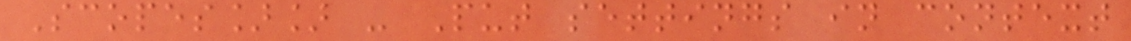Scopes]] - Put settings in context
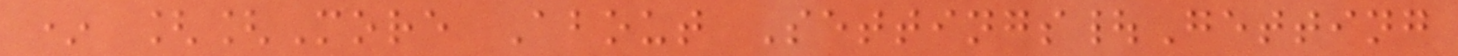* [[More About Settings|Getting
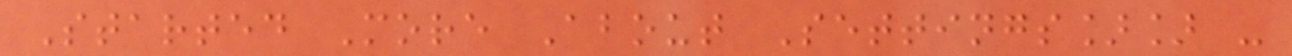Started More About Settings]] -
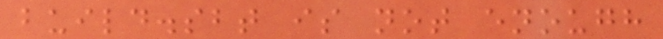build.sbt is not enough
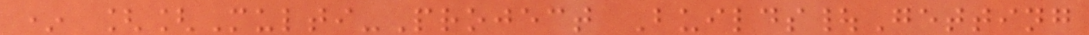* [[Multi-Project Builds|Getting
